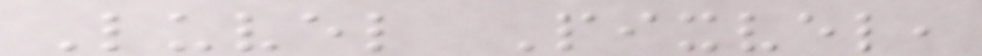Luvel Pixvel,
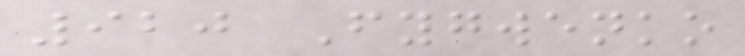920 Fygwenko
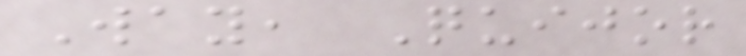Way, Quijor
